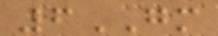6GM
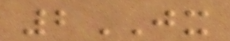2JX
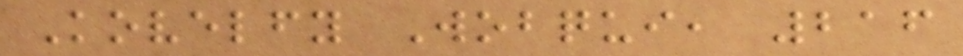Kovelfy Wobqui, 216
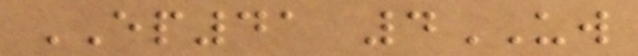EP41 4UW
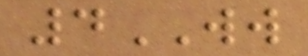4WW
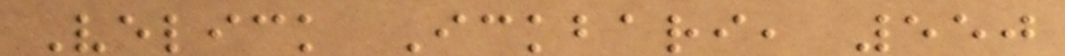Velick Ickbari, 550
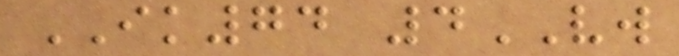IK74 4VW
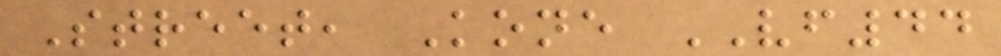Street, Kone VF44
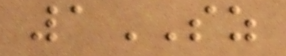1SZ
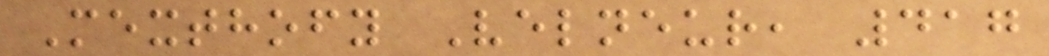Mexthofy Velneur, 417
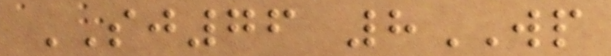SJ76 8WP
